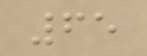65
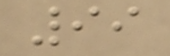99
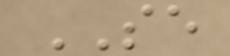SE
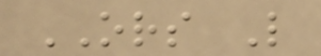ORS L
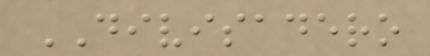DIVISADERO
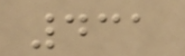431
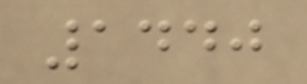1440
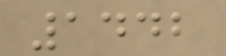1442
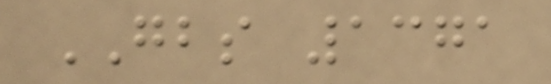GBS 1371
